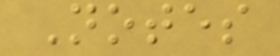Notes
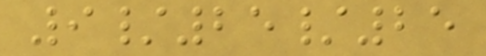9/25/25
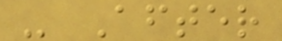- After
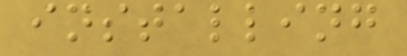installing
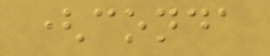(conda
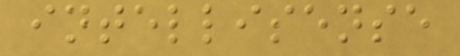intellisense
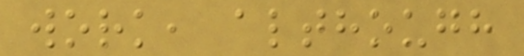work, although
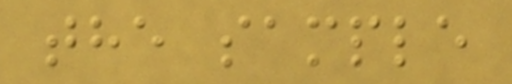the sample
